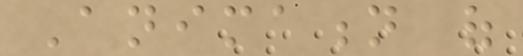Animation of
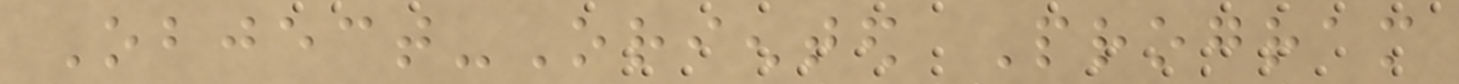Object-Oriented Program
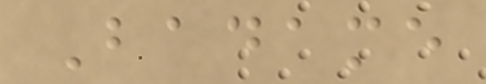Badame
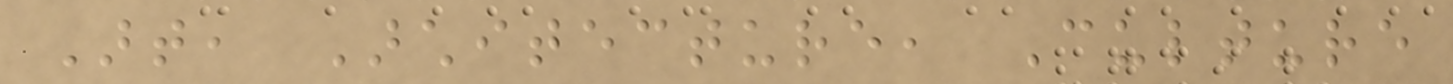Art, Architecture, Culture
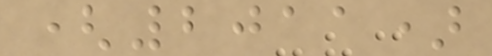(2011)
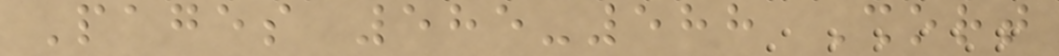Pages 585-588 Short
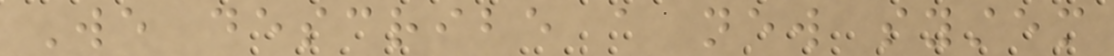We describe a new system
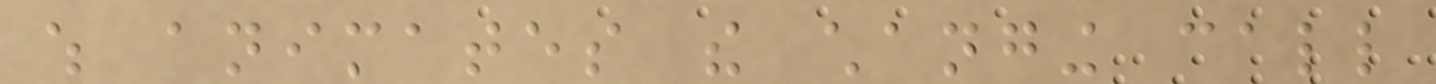which animates the changing call
